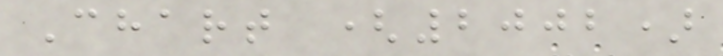Chart (2002)
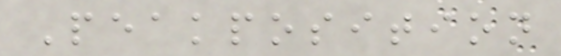Peakposition
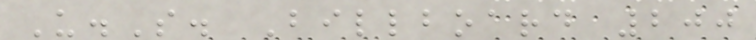U.S. Billboard 200
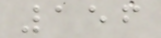156
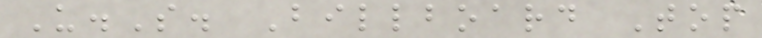U.S. Billboard Top
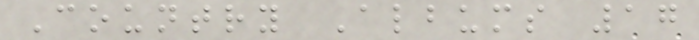Country Albums 17
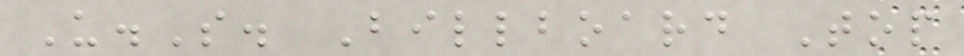U.S. Billboard Top
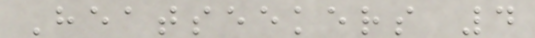Heatseekers 4
